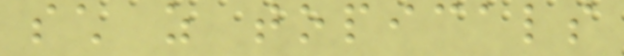such as topicals
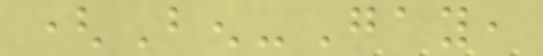(Ben-Gay,
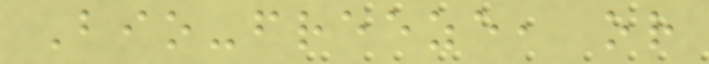Bio-freeze, or
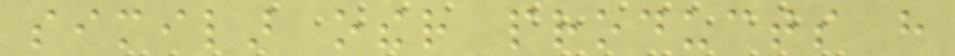similar other products have
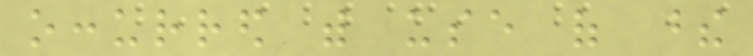occurred with use of these
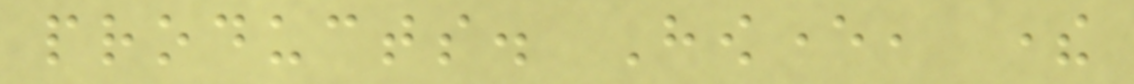products. However, there
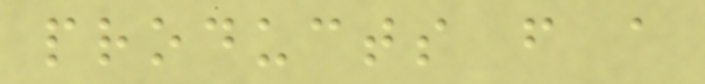products from a
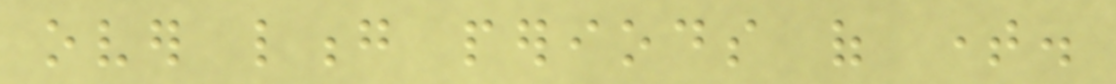over long periods of time.
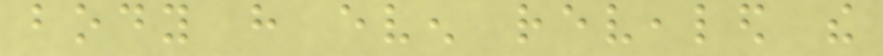body have even revealed the
